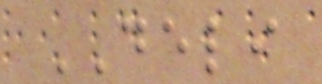DELI
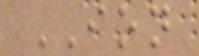ION
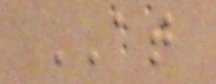AT
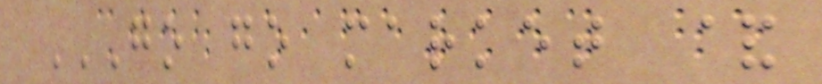GO GO MARKET &
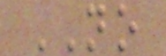NO
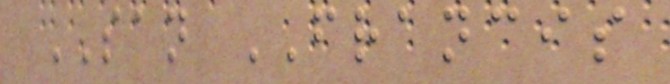SAN FRANCIS
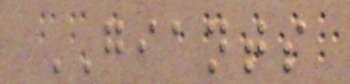GIANTS
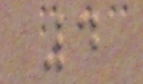4
